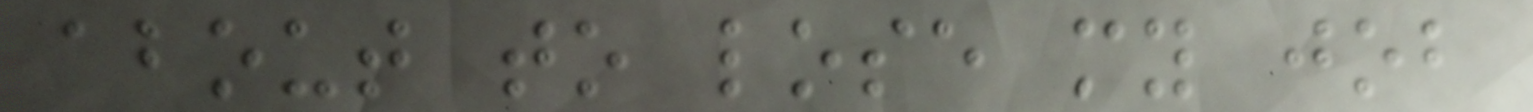about to lose my job
